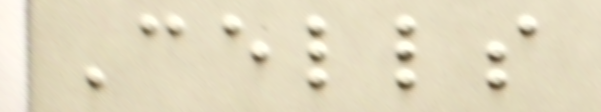Cells
